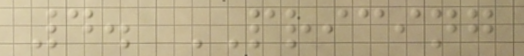4. PRICING
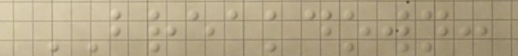BREAKDOWN:
